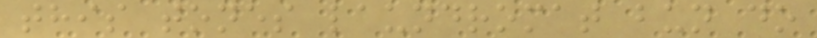this tones laundromat bun do
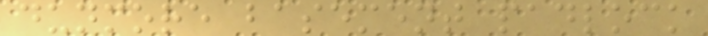dunmore basement padlock
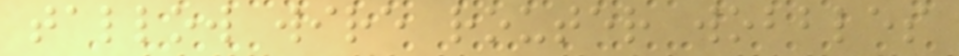tallow wire router wobbles
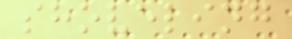shoveling
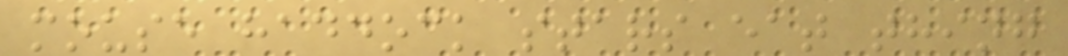mouse haddock stars eat thing
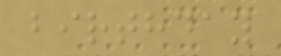birthday
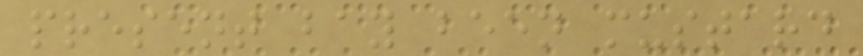present bay been mustard
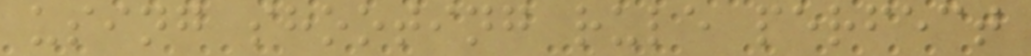using shooting rule perfect
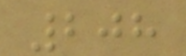208
